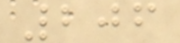206
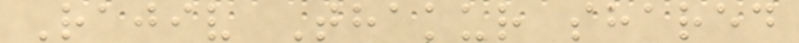Rajiv Thakur shared
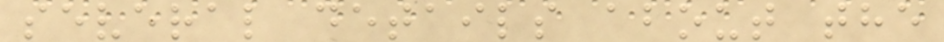several details about the
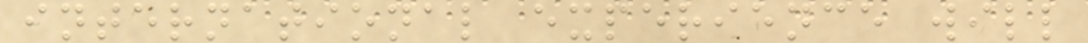international experience will
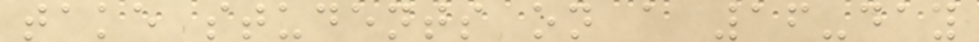take students on a 16-day
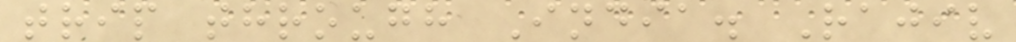trip through India. Rajiv
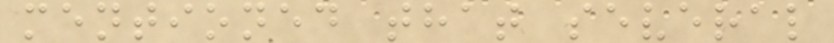mentioned that several
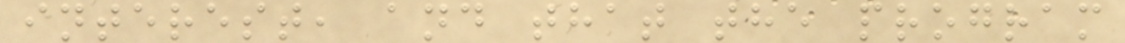interest, and that the program
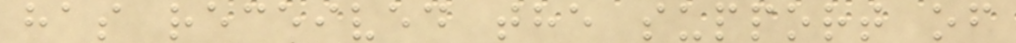has received the support of
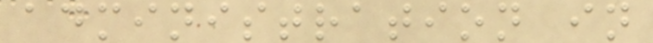administration in
